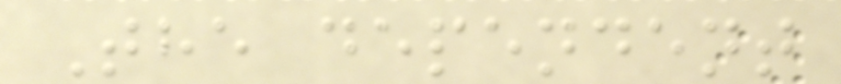The dependent
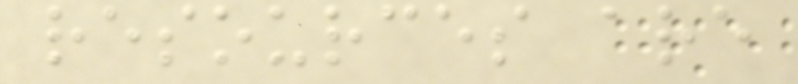resources are
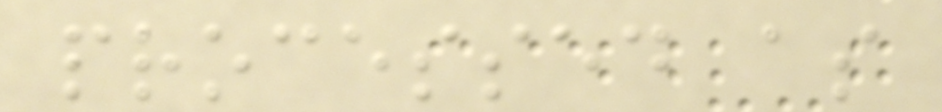processed as
